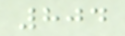804
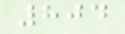804
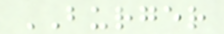BURGER
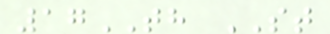17TH ST
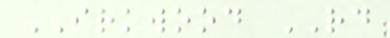IRKWOOD RD
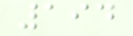194
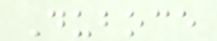Duboce
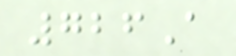726A
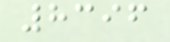8396
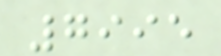7995
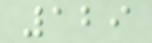129
